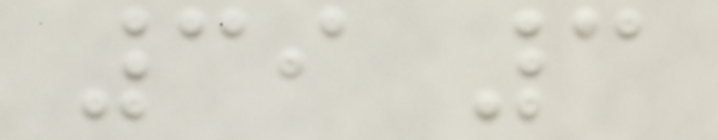39 3
